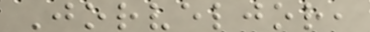Jorveljor,
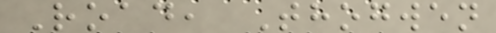Road, Thogwen
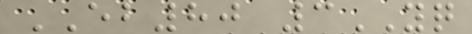EB80 3YQ
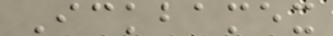Ickbamex
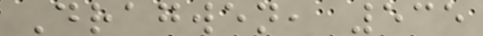Dragwen, 535
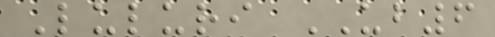Luluri UB6
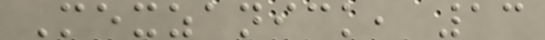Mexzanick, 13
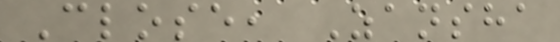Close, Zansha
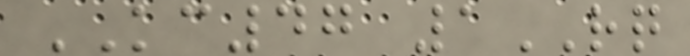KC47 1RQ
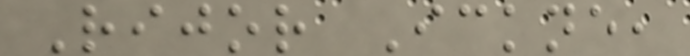Rijor Ickne,
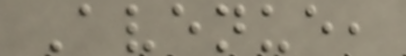Avenue,
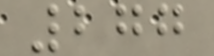277
